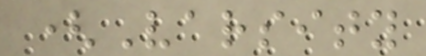(Varsity
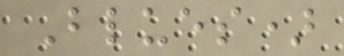Blues)
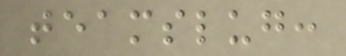teamslug:
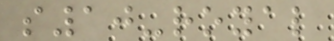s10-royal
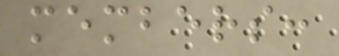members:
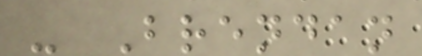- Brendan
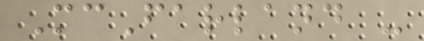McFarland -
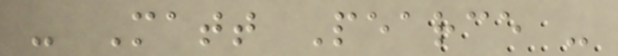- Matt Pearce -
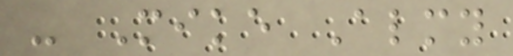- Mike Almy
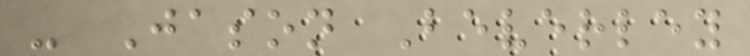- Jason Beverley
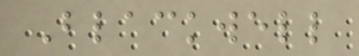Blackwell
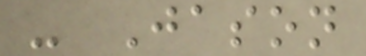- Jason
